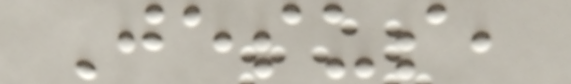Jesus,
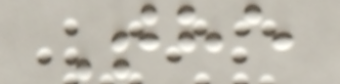The
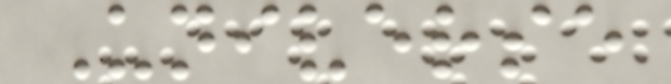Universe
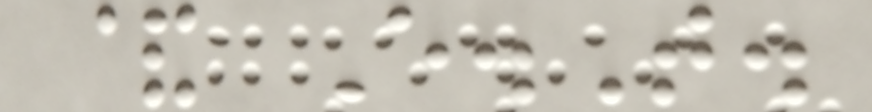& E.T.
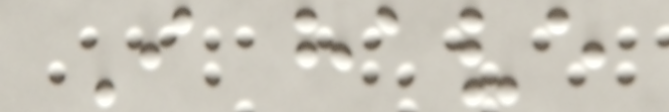I have
